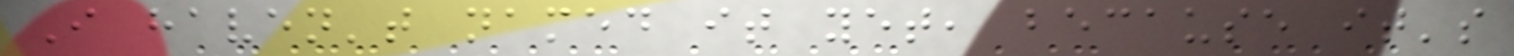I haven't named it yet, because it's
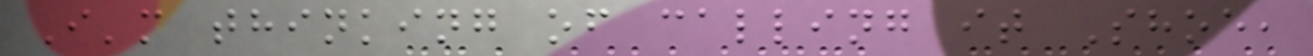I'm thinking of calling it Shoe,
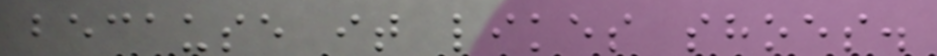because it likes shoes.
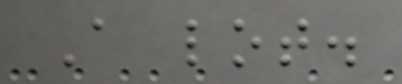A lot.
